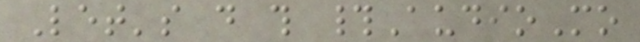Let's do this #AudioMo
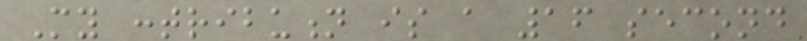My contribution is a 16 second
